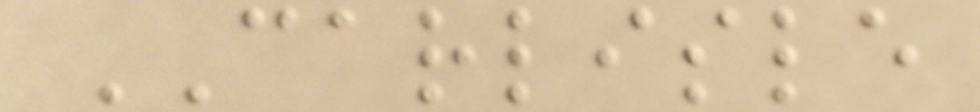CARLISLE
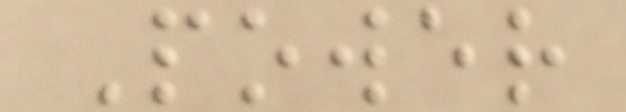Power
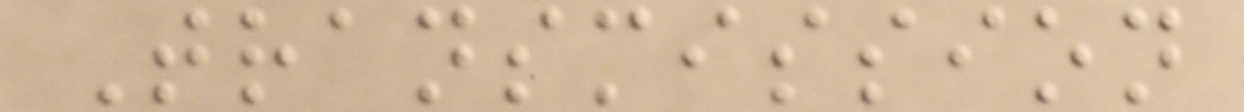Transmission
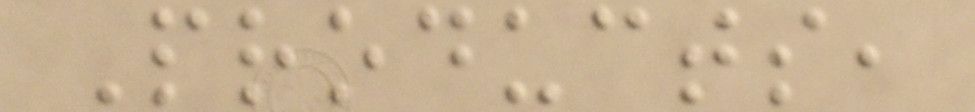Products,
